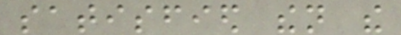satisfied then the
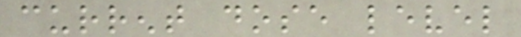current dose level
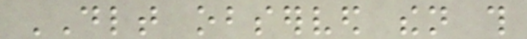DLT observed then this
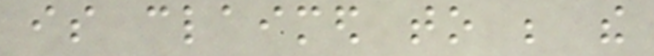is claimed to be the
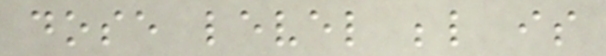dose level below is
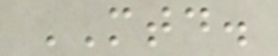MTD.
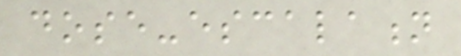dose-escalation
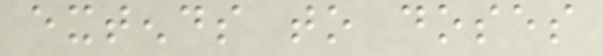extends to doses
